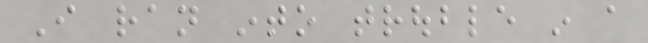I ran into trouble in a
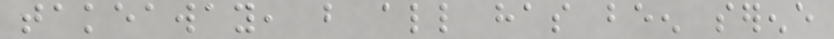takeaway, but all has been serene
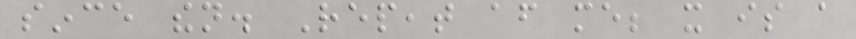since then. Repeat after me; it is a
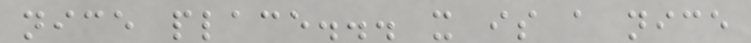nice place... it is a nice
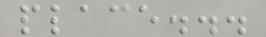place...
